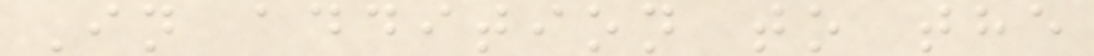In addition to the
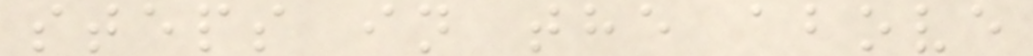steps in the above
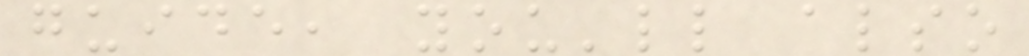guide, you'll also
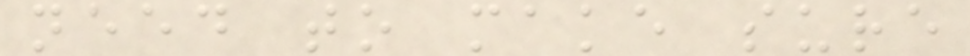need to make sure
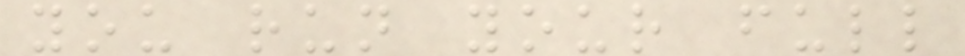you run your full
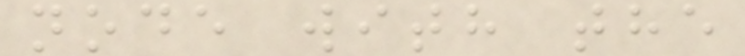node with the
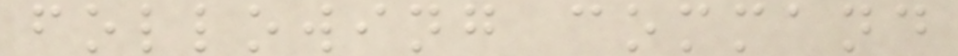following command
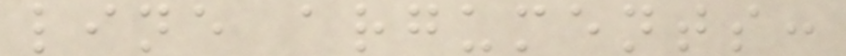line arguments:
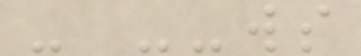- --ws
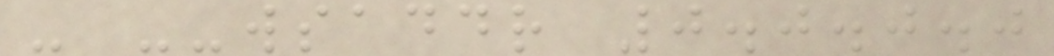- --wsaddr 0.0.0.0
